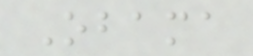Obama
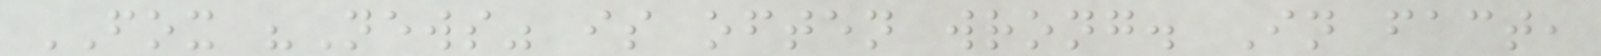FOX "News" is often wrong. In fact,
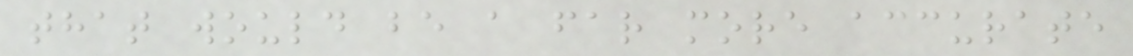that would be a far more accurate
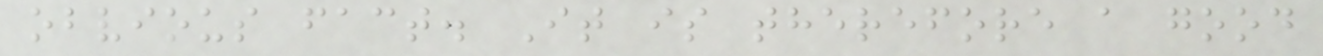obvious fact. It is therefore a good
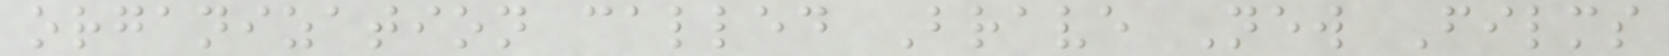organization called Brave New Films
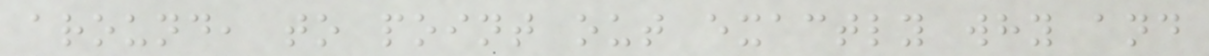around, to point out exactly why and
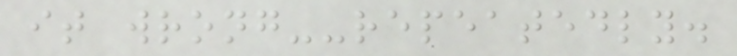it wrong--repeatedly.
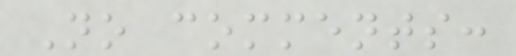No comments:
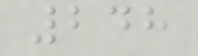248
